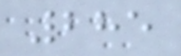285
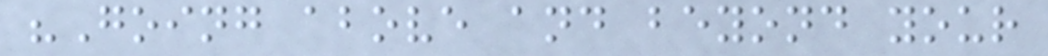"Going above and beyond your
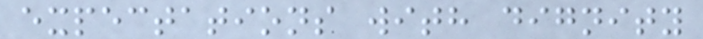expectations with dignity
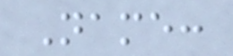Name:
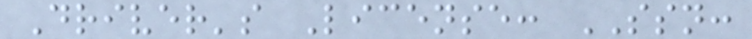Driver's License: SSN:
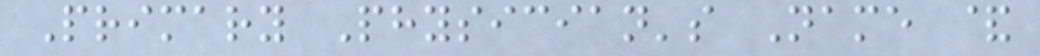Primary Physician's Name &
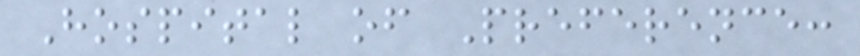Hospital of Preference:
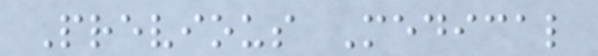Previous Medical
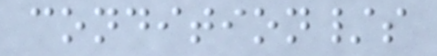condition/s
